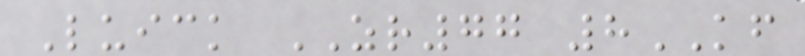Luick ZR77 8KF
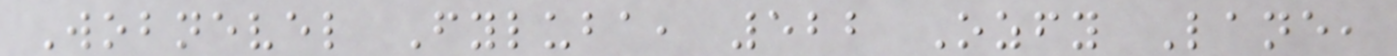Wobnevel Fyluba, 522 Ozfy Lane,
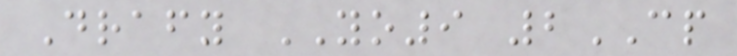Drafy YO9 2CP
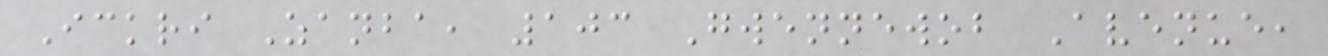Ickri Zanba, 103 Gwennewob Avenue,
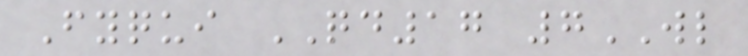Fyqui QD17 7WL
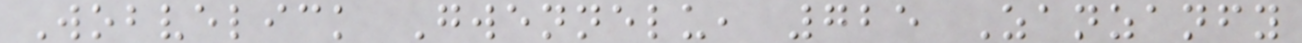Wobvelick Gwennelu, 725 Zanzanfy
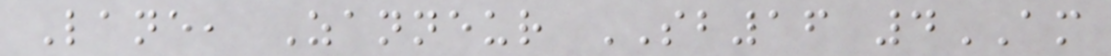Lane, Zanneur SB16 4AM
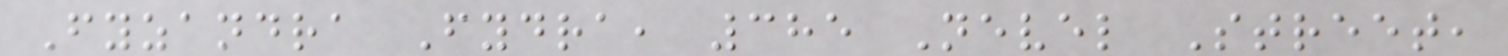Fyzandra Fydra, 385 Nevel Street,
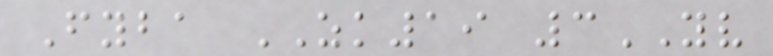Fyba ZK19 3YV
